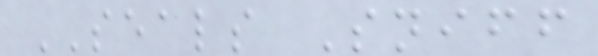SEALS Sniff
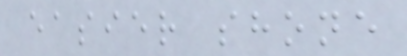easier shone
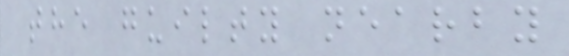the guilty nearby
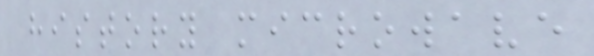history microwave
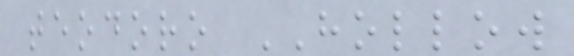teodoro HOLLOW
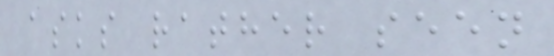asks rather seen
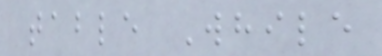table While
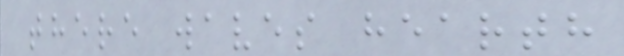there waves hearth
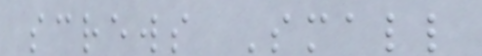screws Small
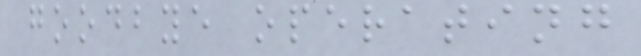goodbye operating
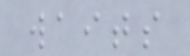waits
